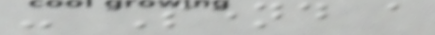- Send a
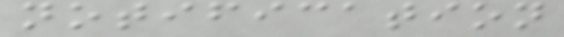notification
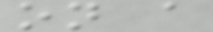on a
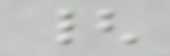{
